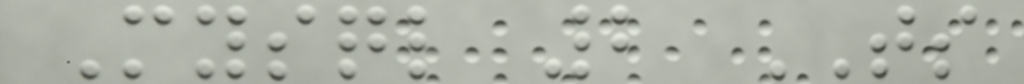Mysql 2 TS
